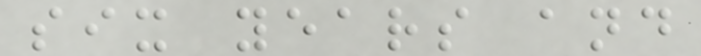six years and
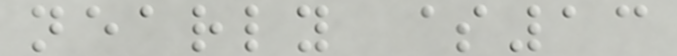nearly $13
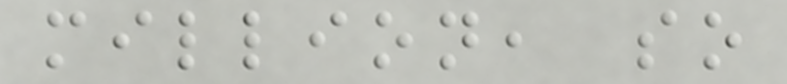million, so
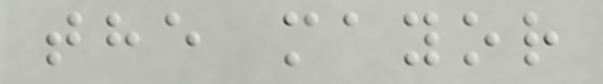the mayor
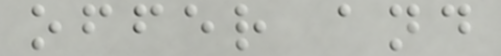offer and
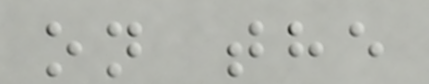on the
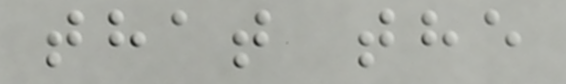that the
